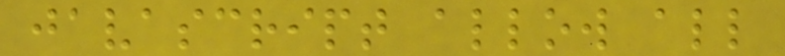javascript allow all
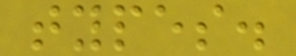types.
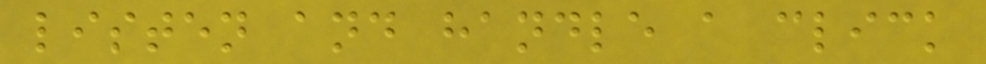listen and handle a click
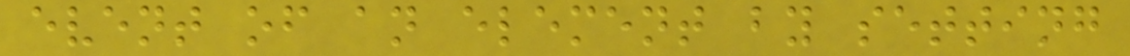event of an element by setting
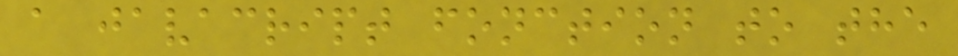a javacript fonction to the
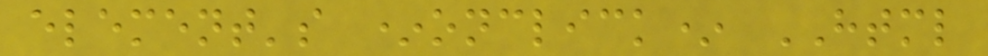element's *onclick* HTML
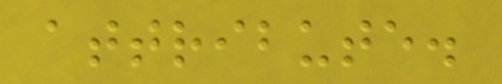attribute.
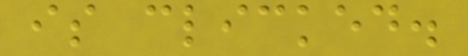is clicked.
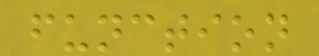function
